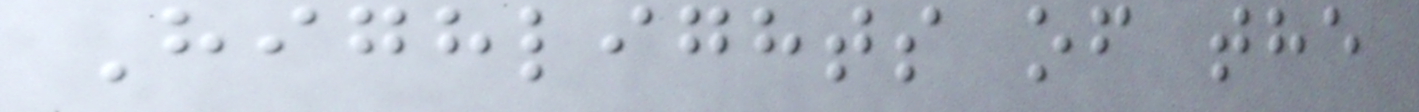Highlights of the
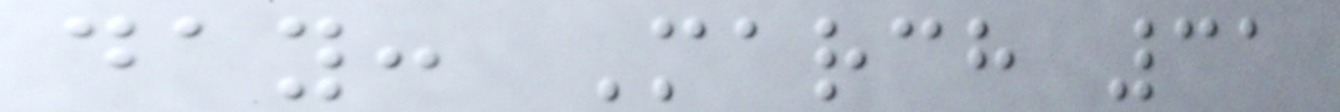day: March 31
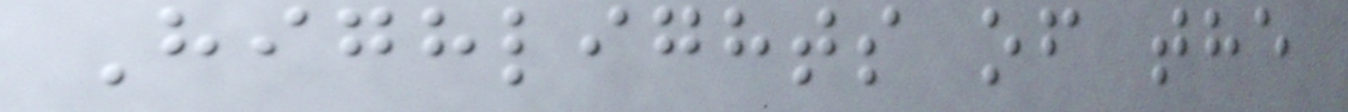Highlights of the
